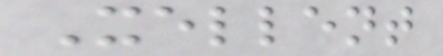Xellent
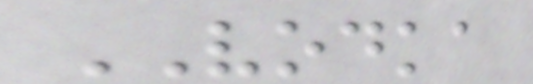VODKA
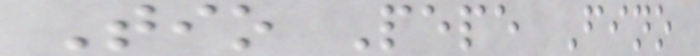Tio Pepe Fino
